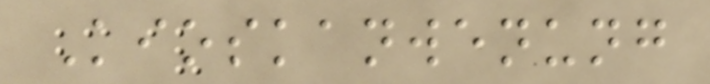Kioskanwenung
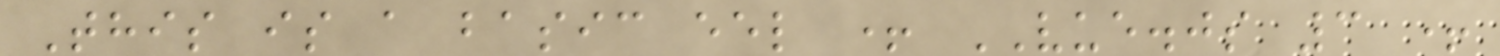This is a basic eel + VUE.js 3 +
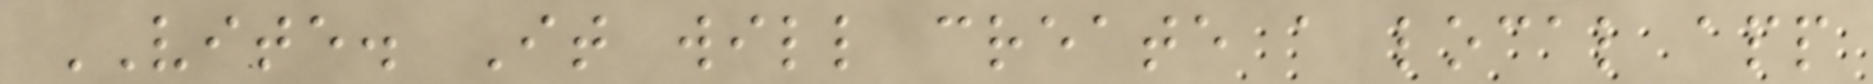VITE. It will create a local app
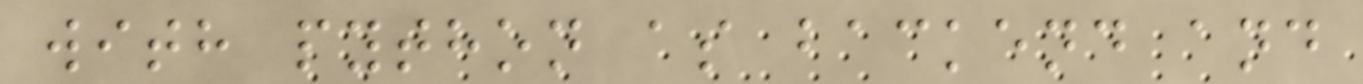with python as backend and
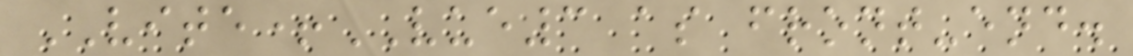VITE+VUE3 as front-end.
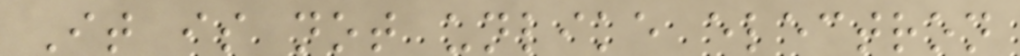It is not unlike electron
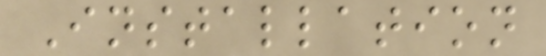Installation
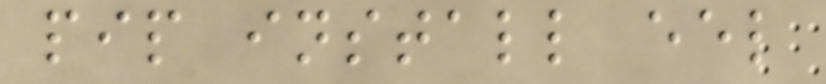pip install eel
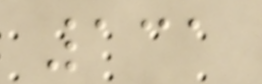131
